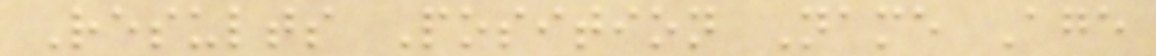Results Position Name Age
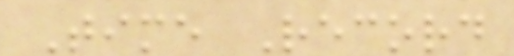Time Record
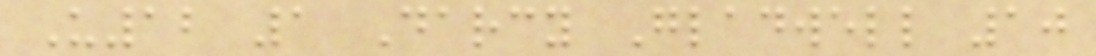U12 1 Darcy Gladwell 10
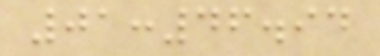01:46.94
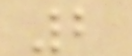2
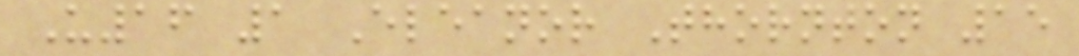U16 1 Eleanor Thornton 15
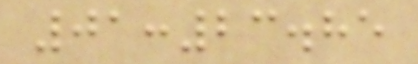01:23.85
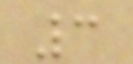3
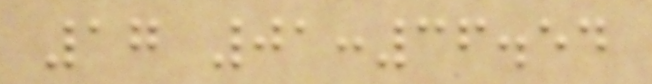17 01:36.54
